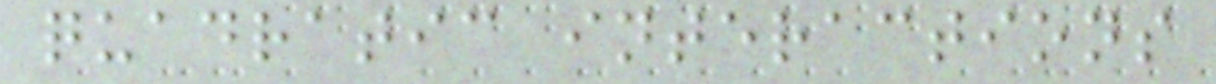quadratic interactions
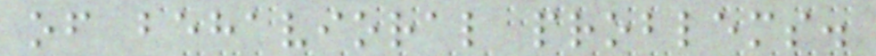of behavioral problems.
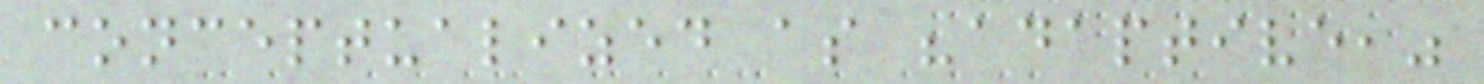conceptualized as "adaptive,"
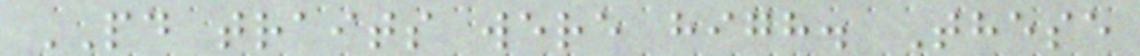PD traits were high. These
